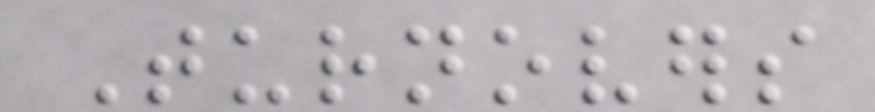Turnovers
